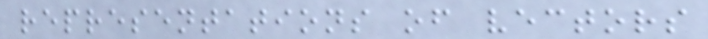representations of vectors
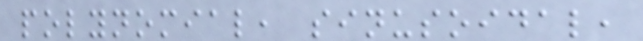polynomial, sinusoidal,
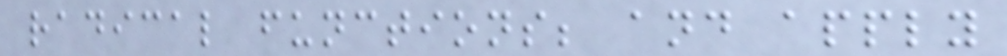radical functions; and apply
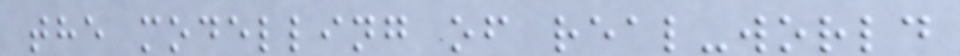the modelling of real-world
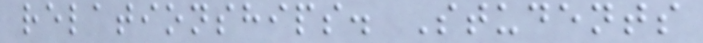relationships. Students
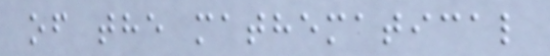of the mathematical
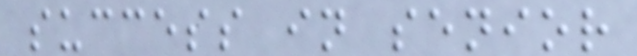success in senior
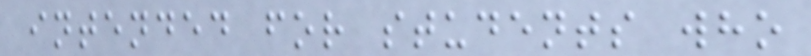intended for students who
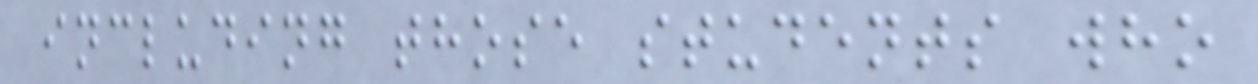including those students who
